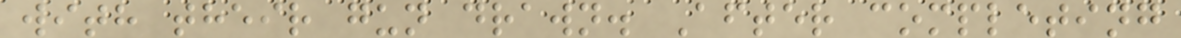with their gun drawn. After completing
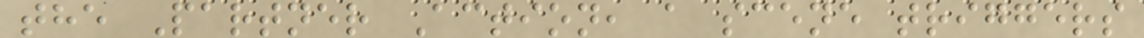the Partner Action, a scene triggers
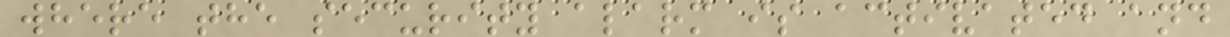where the security alarm is activated and
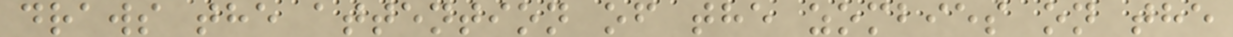draws the attention of the zombies on the
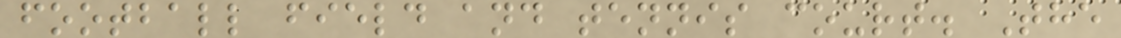football field and tennis court. The
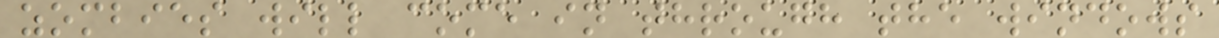zombies will come in through the windows
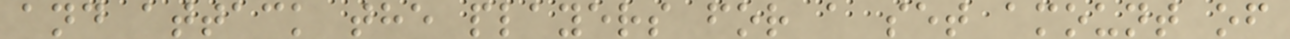and attack the players for a set amount of
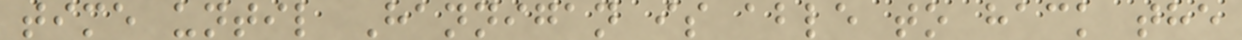time until Hannigan is able to hack the
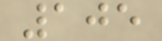105
